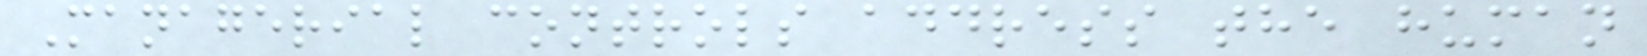Managerial controls address the human
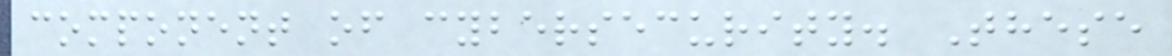component of cybersecurity. These
